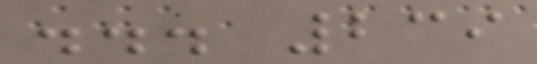... 239
